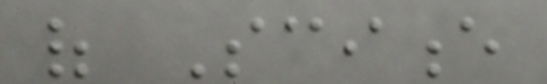of Science
